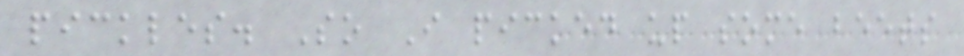pickles. So I picked up some beets
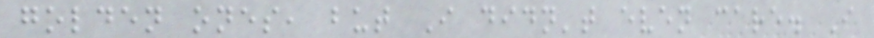golden ones, but I didn't even care. I
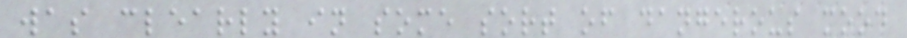was clearly in some sort of dangerous mood
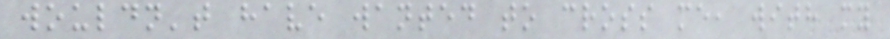wouldn't have wanted to cross me, with my
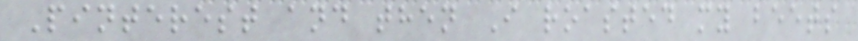Pinterest and then I roasted my beets
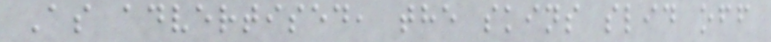As advertised, the skins slid off
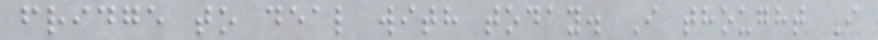fridge to deal with today. I thought I
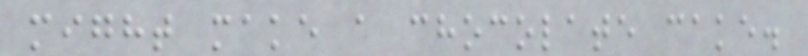might make a chocolate cake.
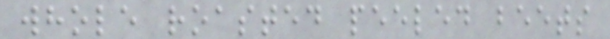whole roasted peeled beets
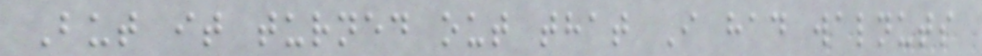But it turned out that I had walnuts
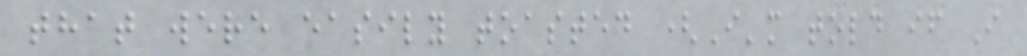that were easily toasted (I'm told if I
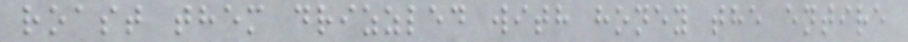roast them drizzled with honey the entire
